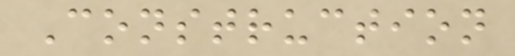Construction
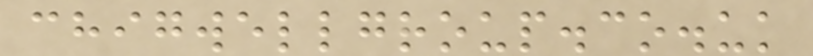chigwellgroup.co.uk
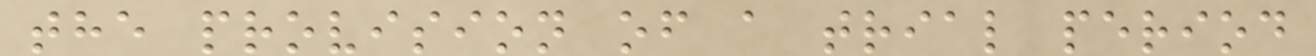the provision of a trial period
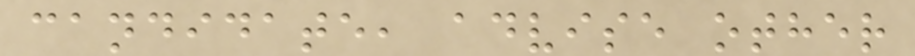candidate, advise other
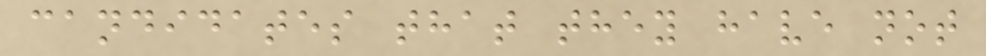candidates that they have not
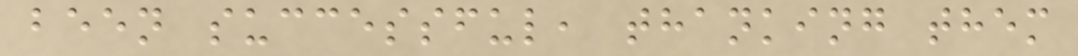been successful, thanking them
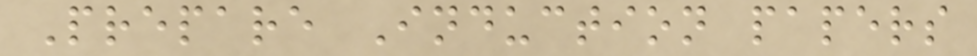Prepare Induction papers
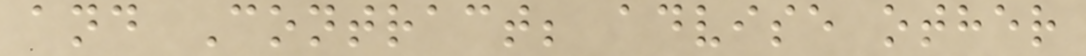and Contract; advise other
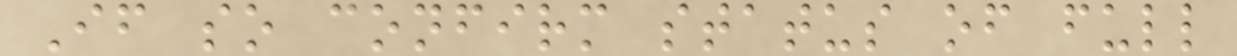If so confirm status of full
